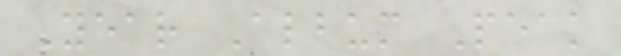Year Album Peak
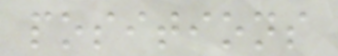positions
